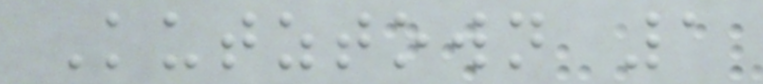Kutztown 1
